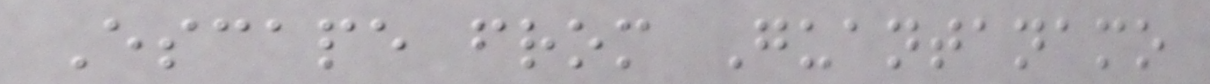Escape from Guantanamo
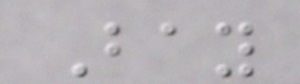Bay
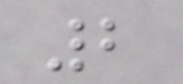2
